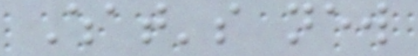What's new
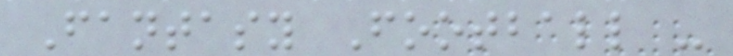Fantasy Football -
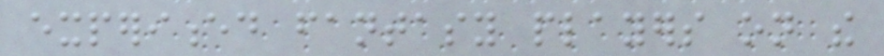experienced fantasy players on the
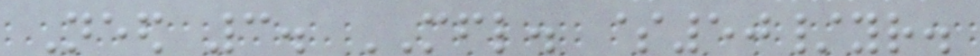Need 3. MFL. $50/yr.
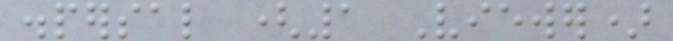dispersal (1 Viewer)
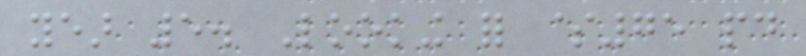year 5. Looking for $75 paid
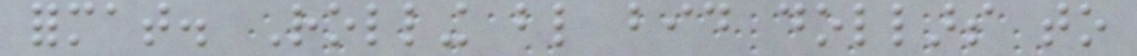format. Rolling blind bid dollars to
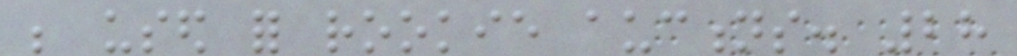be used for rookie auctions. 28
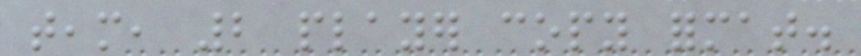team, 2 player copy format.
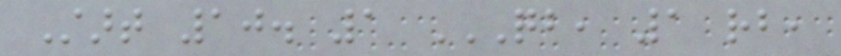Start 10. 1 QB, 1 RB,
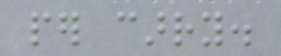per carry.
